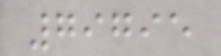79795
